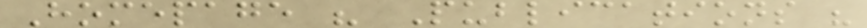Homepage " Publications "
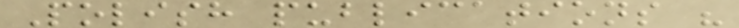Polish publications "
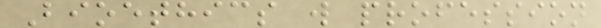Bioethics w profession
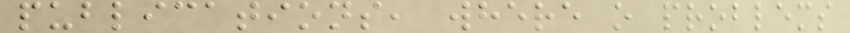publications, where o problems
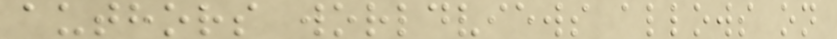authors worldviews allows on
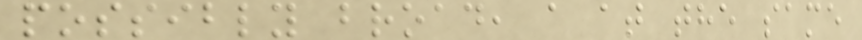possibly broad, a at the same
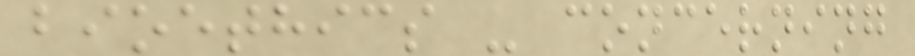bioethics - concerning
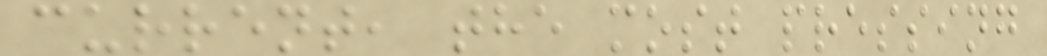current, the most pressing
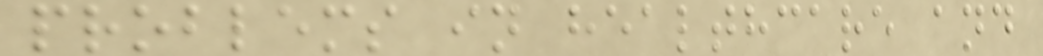problems in healthcare and
